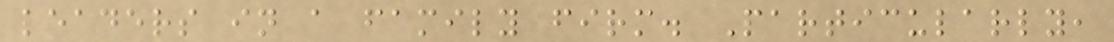leaders in a family firm. Particularly,
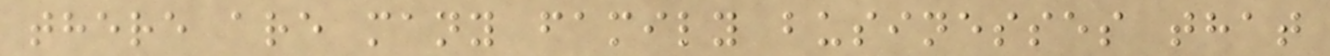there are many family businesses that
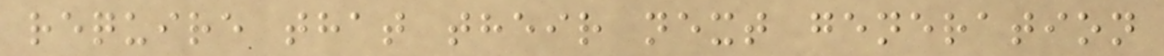require that their next generation
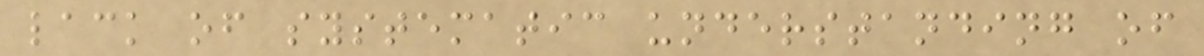lack of systematic understanding of
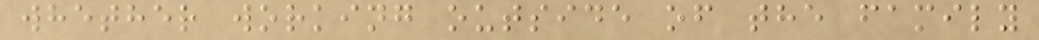whether working outside of the family
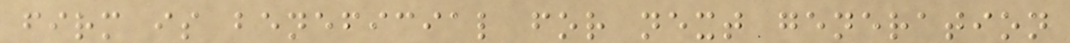firm is beneficial for next generation
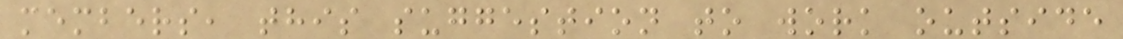members, this suggestion to work outside
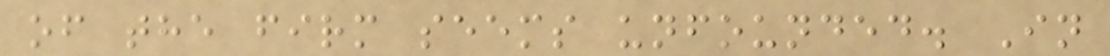of the firm seems unfounded. In
